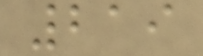219
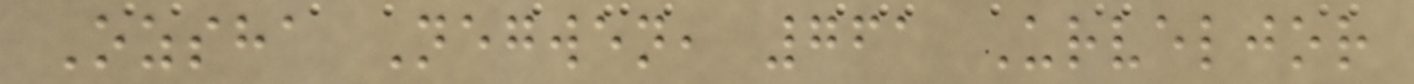Ozsha Negwen, 761 Urveljor
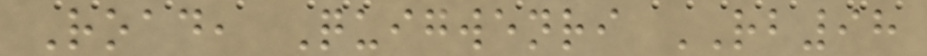Road, Quigwenri RB98
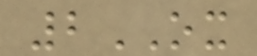2OX
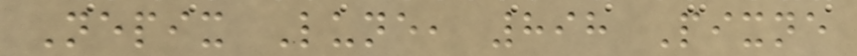Nepix Lune, 898 Pixne
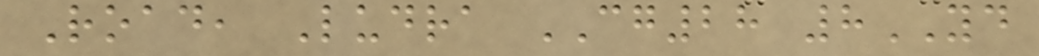Road, Ludra CG28 8YD
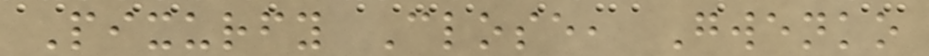Pixurfy Close, Gwenko
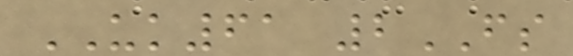UK61 2FS
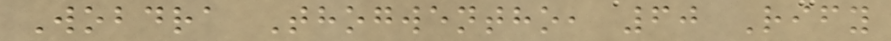Wobdra Thogwentho, 60 Rify
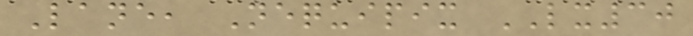Lane, Nequipix LX30
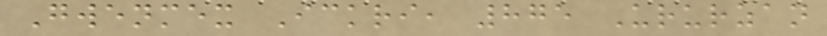Gwenmex Ickri, 875 Ururzan
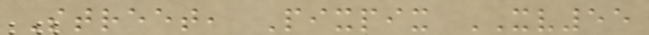Street, Pixpix XV55
